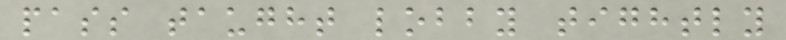pass taught lobby tightly
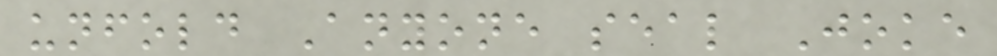unfold Anyone seal Joke
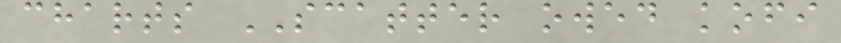charts SCATTER owed kofi
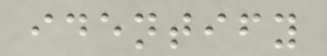identify
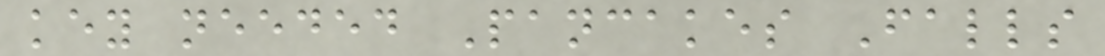key needed Pancakes Falls
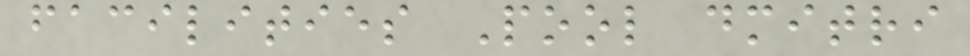facilities Pool dmitri
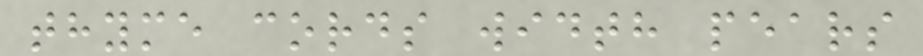thyme cords width pears
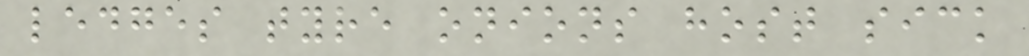ledges tyre onions host sick
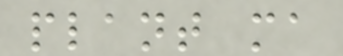plant ma
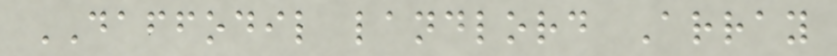DAFFODIL landlord Array
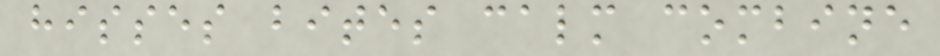hisses bites calm combine
